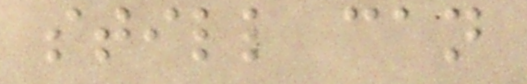still can
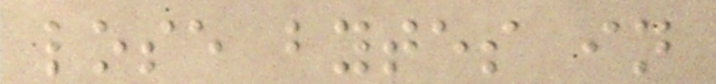lose bytes in
